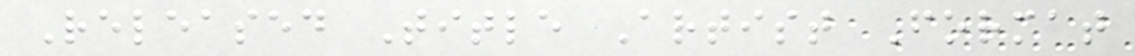Released Title Artist Format
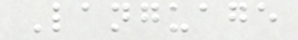Language
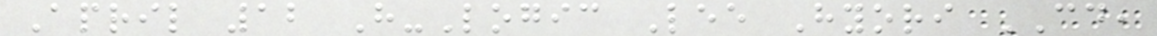April 12 H-Logic Lee Hyori CD,
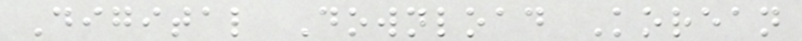Digital Download Korean
